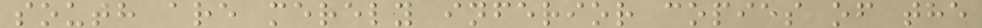south are merely inferior copies of the
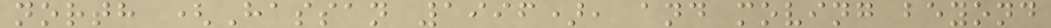north (Hassan 1996), and moving beyond
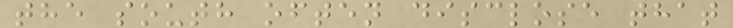the south often disclose that
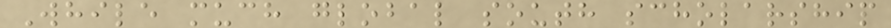While much global south scholarship
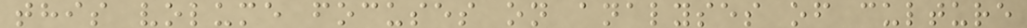this volume focuses on analyses of culture
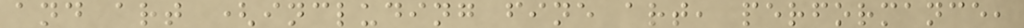and art (including fine art, performance,
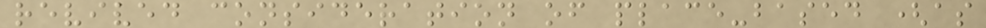revived consideration of place-based (as
